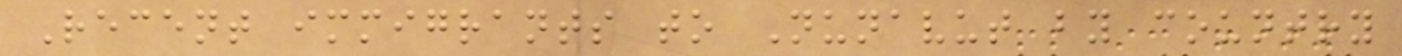Recent immigrants to Nunavut by country
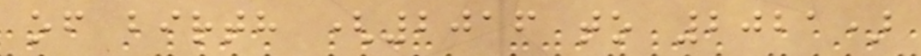of birth (2016 to 2021)
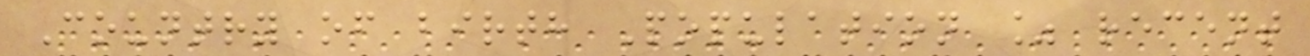Country of birth Population % recent
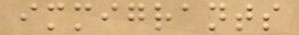immigrants
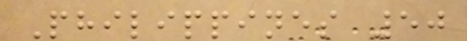Philippines 50
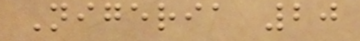Nigeria 20
